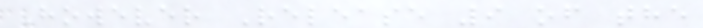However Release 9 of the
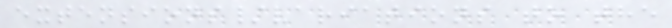extensions/variations to the
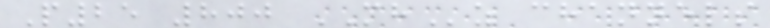P25 800 MHz channels
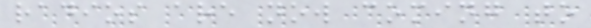radios are now coming to
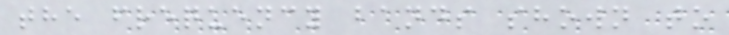the frequency bands shown to
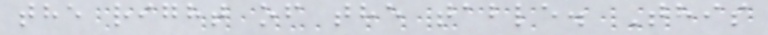the right of the table. This
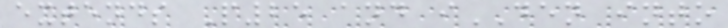extends P25 and iDEN into
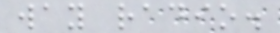way radio.
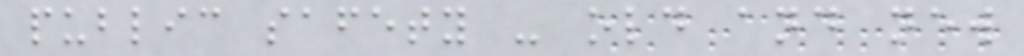public safety - old and new
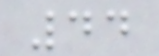44
